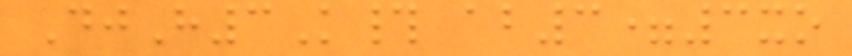DjH3K# ab3=3xo
